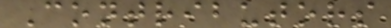Contributors
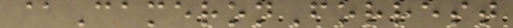@CameronForrest
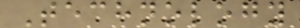Technology
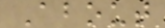About
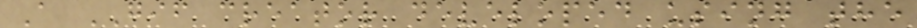A GIF creator developed using the
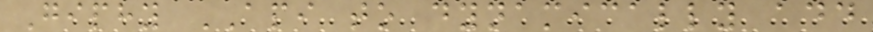Giphy API to dynamically add
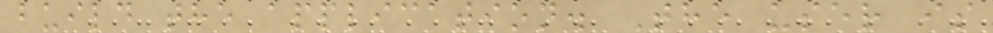build the application. The user is
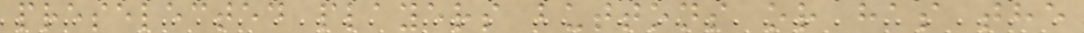preselected players buttons or has the
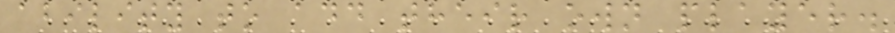ability to add their own player.
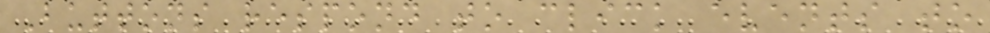Buttons respond to click events to
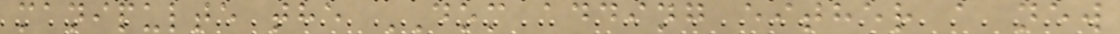manipulte the DOM adding either a new
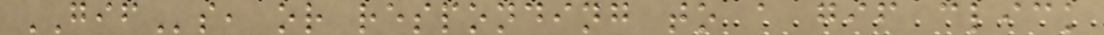GIFs, or responding to a gif click
